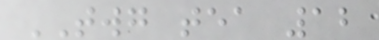TWG tea 12
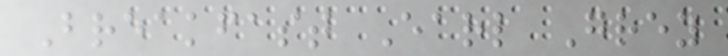Breakfast Earl Grey
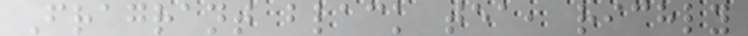Fragrant black tea, richly
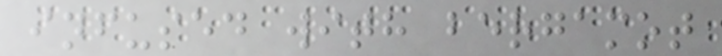infused with bergamot
